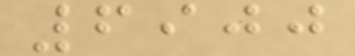6900
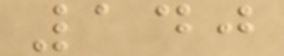140
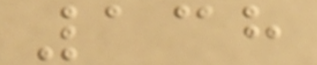138
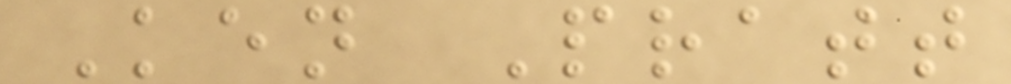Ken Pratt
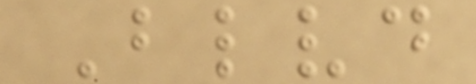Blvd
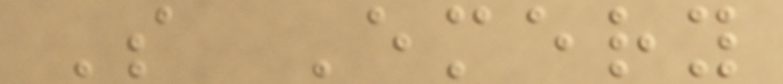S Emery
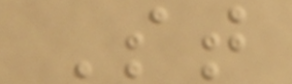St
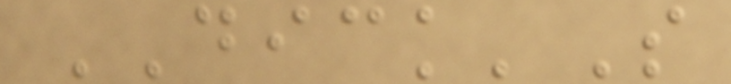DICK'S
